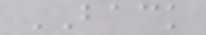BACK
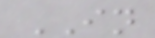IN
